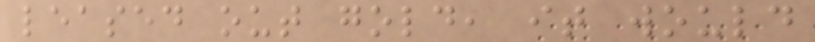leased out gold, it would
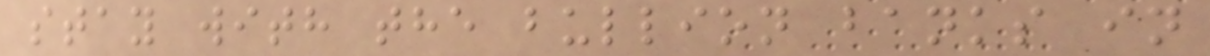stay with the bullion banks in
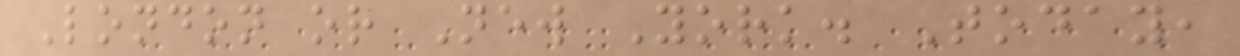London or New York. Today,
